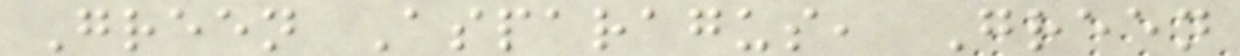Green Asparagus, Green
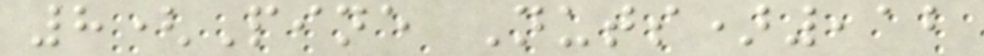8(Pine Nuts),12
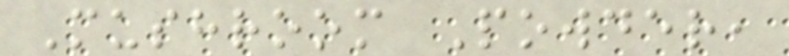Mushroom Powder,
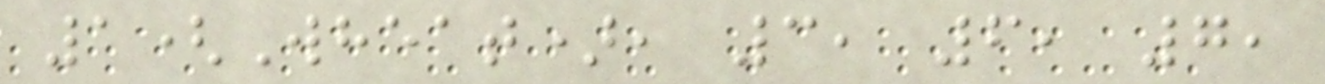1(Wheat), 3, 6, 7,
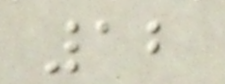12
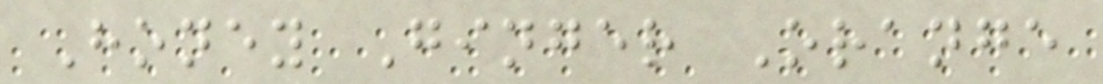Honey Ginger Orange
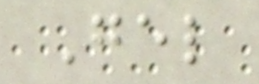Gel
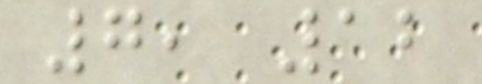7, 12
